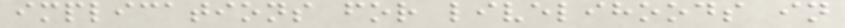implications for livelihoods in
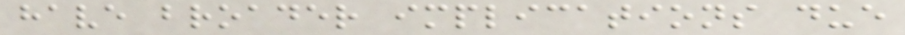have broader implications due
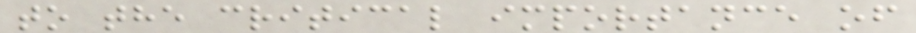to the critical importance of
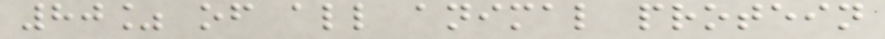80% of all animal protein
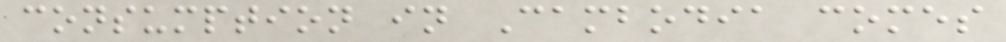consumption in Cambodia comes
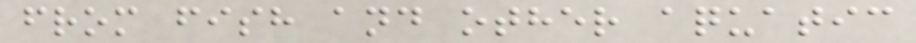from fish and other aquatic
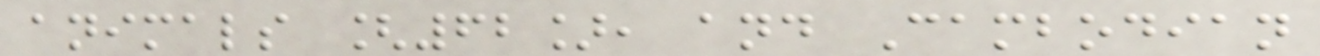animals [62], and Cambodian
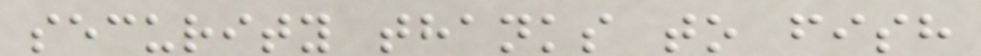security thanks to fish
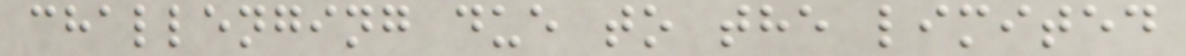challenging due to the limited
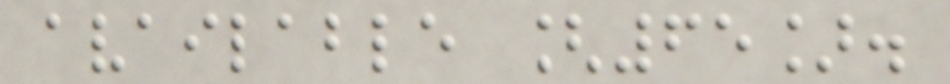available [65].
